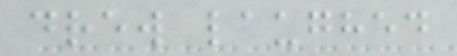drew laughed
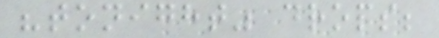"tonight" drops;
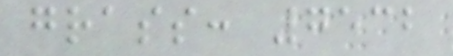grass: 7532
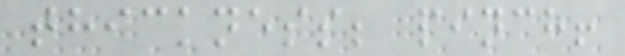thickness; pinch!
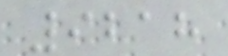9218
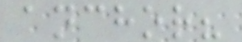anchor?
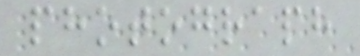photograph
